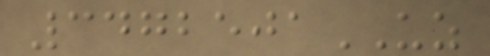3472501UZ
